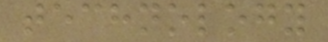technology
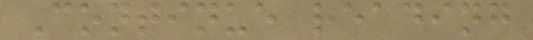Continue reading
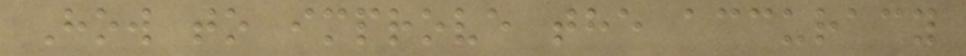How to improve the accuracy
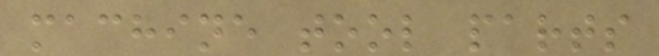machine tool parts
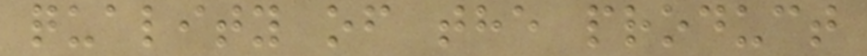quality of the product
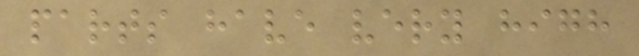parts have very high
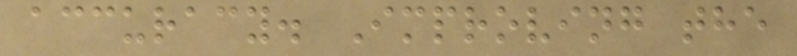accuracy. Improving the
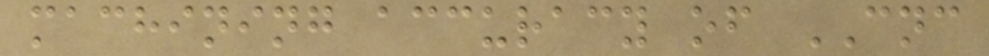machining accuracy of CNC
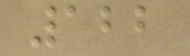122
